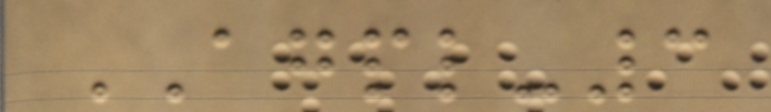AGPL-3
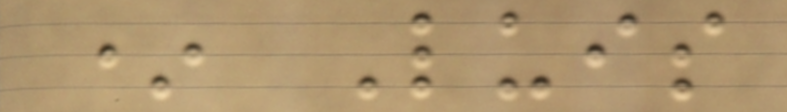* Luis
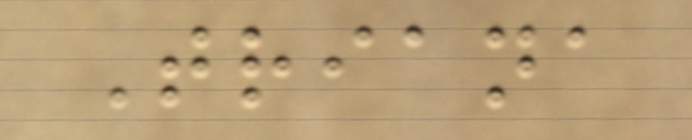Triana
